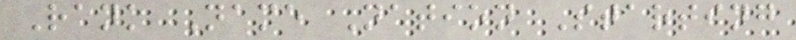Rank Name Nation Starting
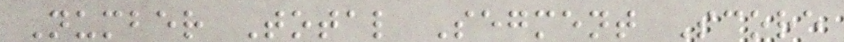Number Total Segment Score
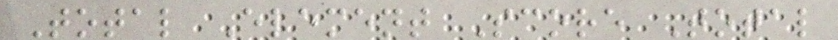Total Element Score Total
